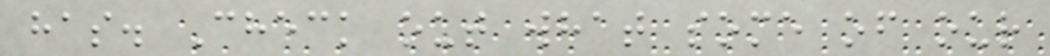has. Check out what some of our
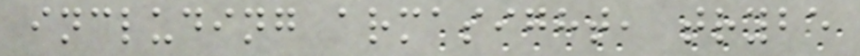including armasight, trybe
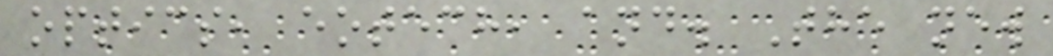optics, eotech, and. The new
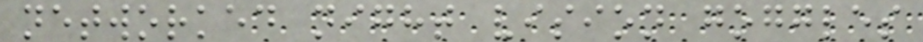networked night vision goggles
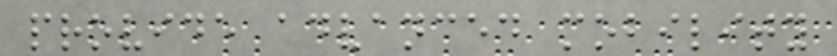provide advanced mobility
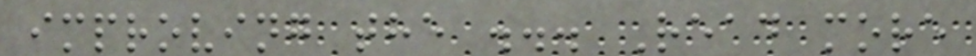improving the ... Read more
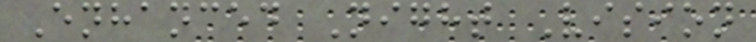Enhanced Night Vision
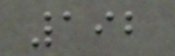192
